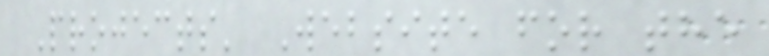Projects' Website for the
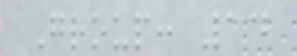Group: 14
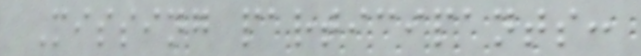Missing participants:
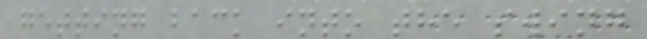getting back into the swing
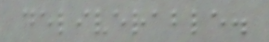deliverable.
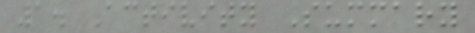1. Activity Summary
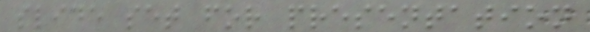slide set for presentation
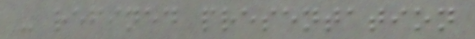- refined presentation
